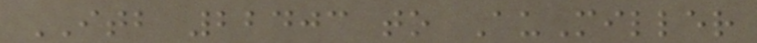ITB 22403 to AuMiller
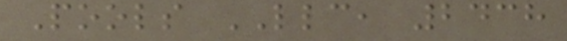Pools LLC, 2438
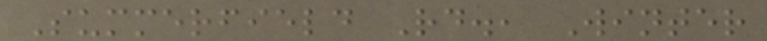Summerfield Rd., Winter
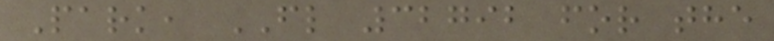Park, FL 32792 for the
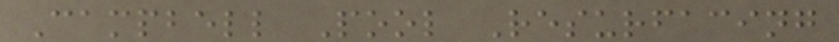Campbell Pool Resurfacing
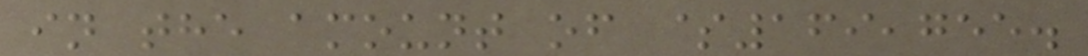in the amount of $169,755.
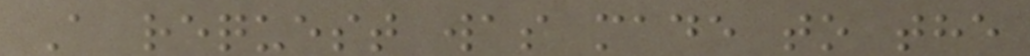A request was made to the
